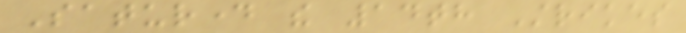Saturday the 14th Strikes
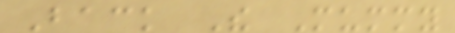Back The Mummy
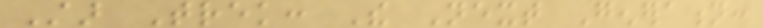Star Trek: The Next Generation:
